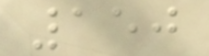150
